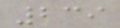239
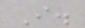I.
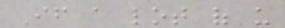If a lot of us
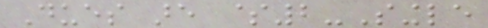Dues are $2-Single
